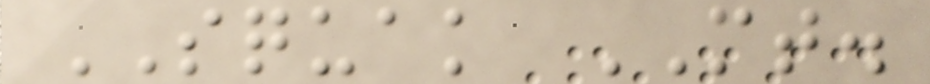SQUAK MT.
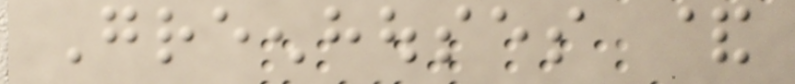Greenhouses &
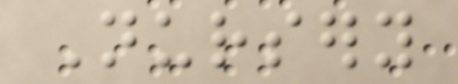Nursery
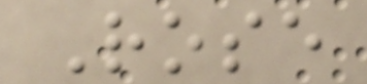Rose
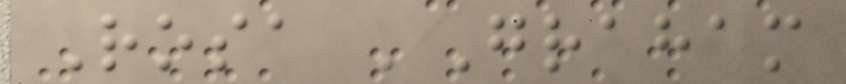Rosa 'Graham
